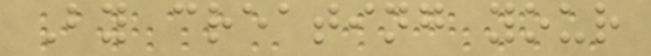By creating your
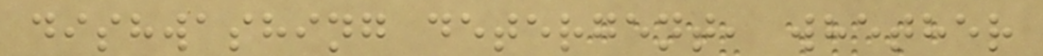dishwashing detergent, whether
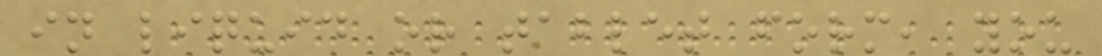in liquid or tablet form, you
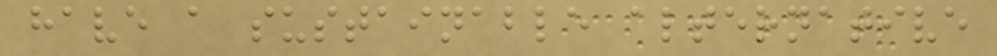have a sustainable alternative
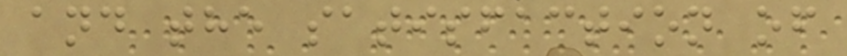and the satisfaction of
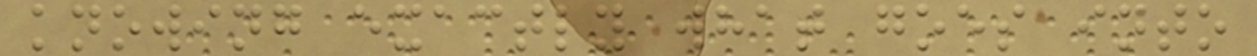knowing exactly what goes into
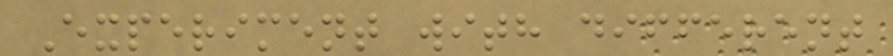Experiment with different
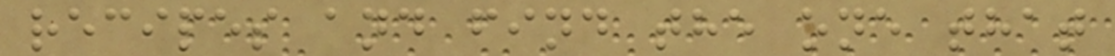recipes and find the one that
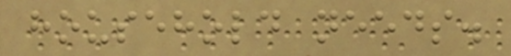household needs.
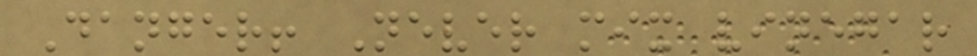Danger! Never mix vinegar
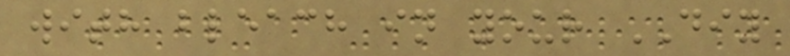with bleach in your DIY
